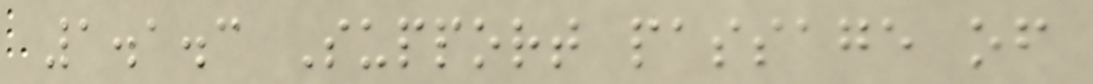1.1.3 Support passage of
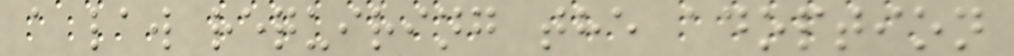a law requiring the adoption
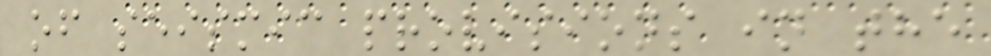of seismic provisions in the
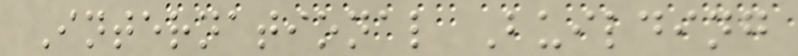International Building
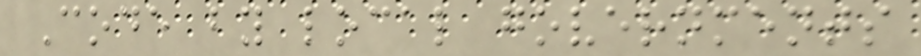Code by local governments
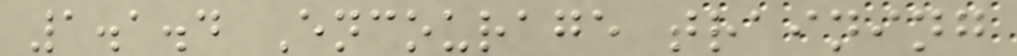1.1.4 Encourage training
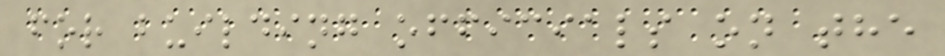for building officials on the
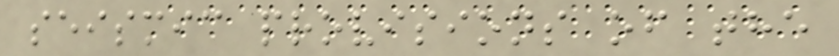seismic provisions of the
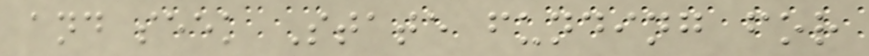and seek State funding for
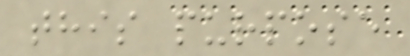this purpose
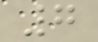7
